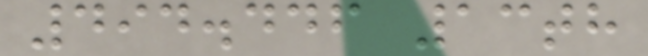494.446 13th
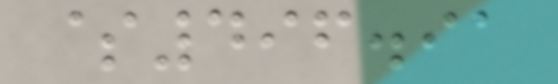$496.91
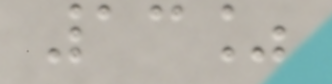13%
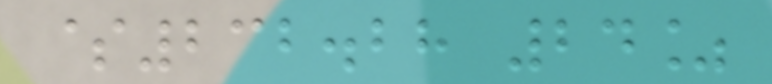$232.28 24%
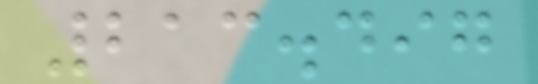213.497
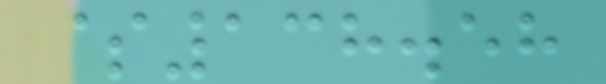$138.58
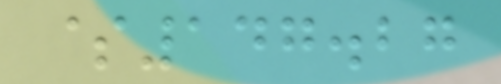$147.27
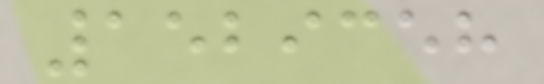1529358
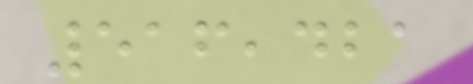516,421
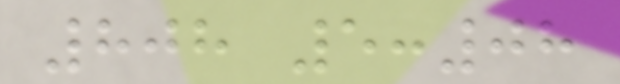808 5:08
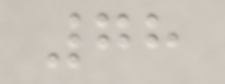78
